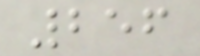256
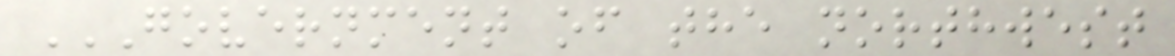GOVERNMENT OF THE NORTHWEST
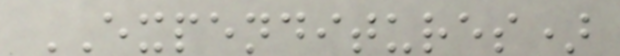EXPENDITURES)
